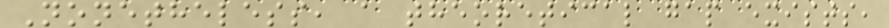Nonetheless, a theoretical gap exists,
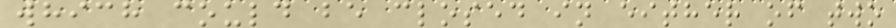which could be closed in either of two
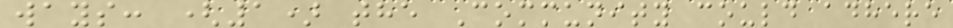ways: (1) the Community could adhere
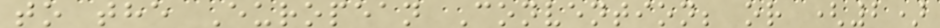to the European Convention; or (2)
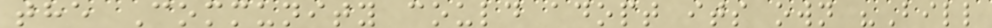the Community could adopt its own "Bill
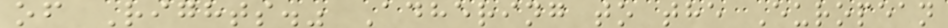of Rights." Adhering to the European
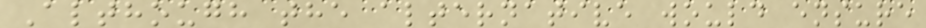Although the alternative would ensure
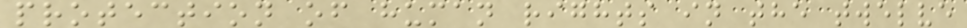protection of human rights in the twelve
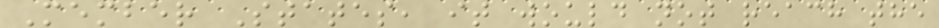Member States, it would not reach the
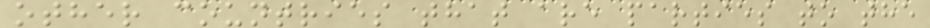other countries that are parties to the
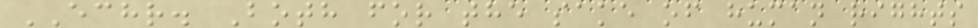ECHR. Both for the sake of human rights
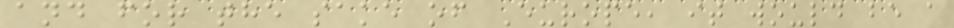and for the sake of Europe, it would be a
